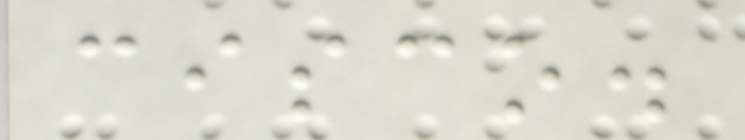cisco.
